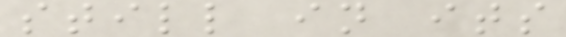still in its
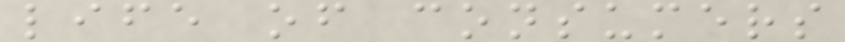life of consumers
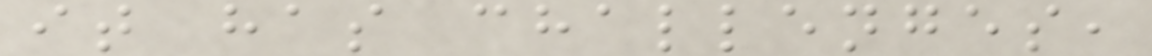it has challenges,
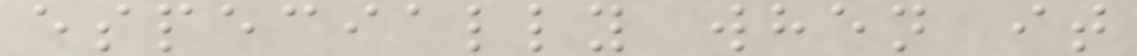especially when it
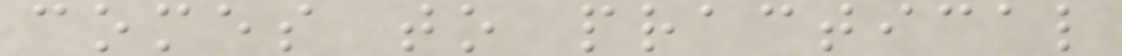comes to practical
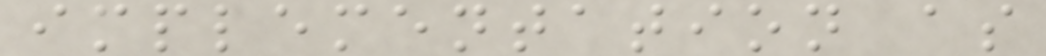implementation as
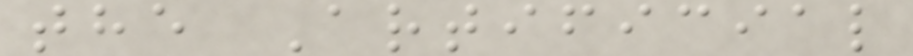the Artificial
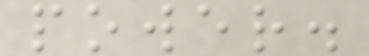power.
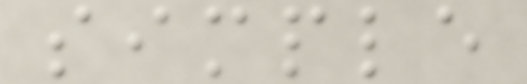simple
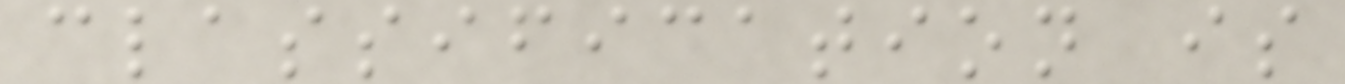classification is
